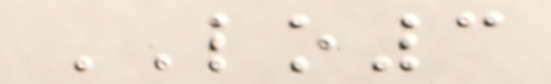LO3
